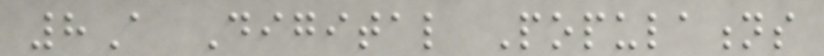8A Digital Populations
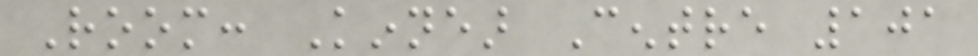Room: Kinnear Centre 101
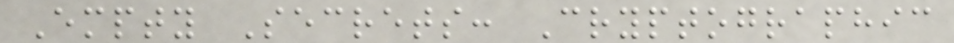Empty Secrets: Cryptographic
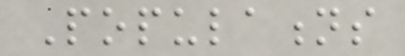Populations
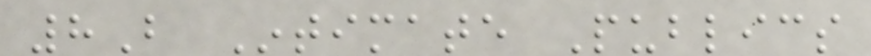8B Intimate Publics
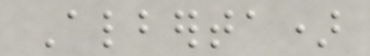Alberta)
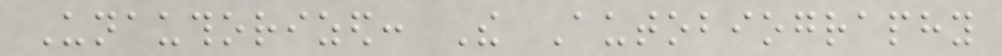Unauthorized: The Autobiography
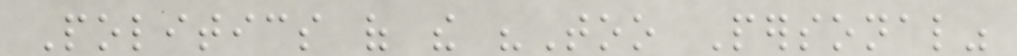Politics of the "Too Personal"
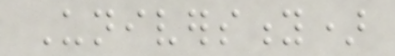University)
